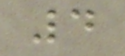4
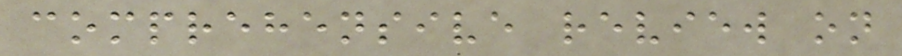comprehensive review on
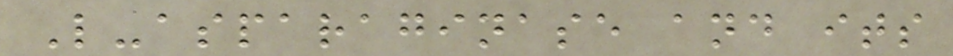L-asparaginase and its
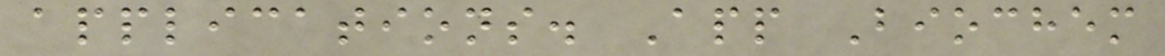applications. App Biochem
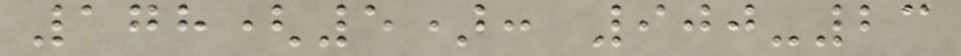178(5): 900-23
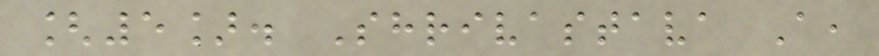[5]. Shrivastava A,
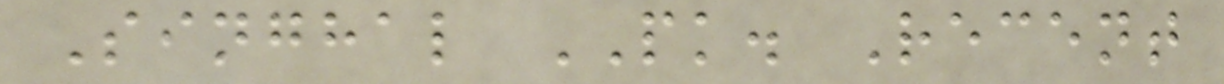Singhal PK. Recent
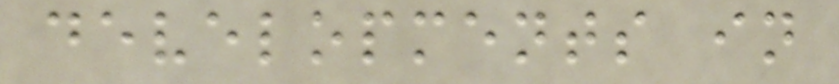developments in
